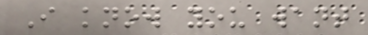I know you want
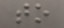to
